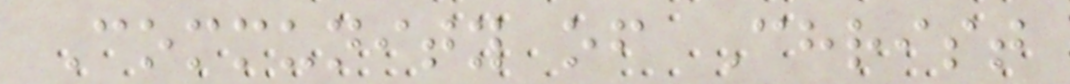Community of Christ
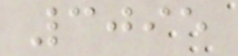3095
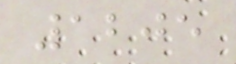1205
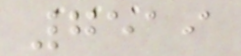7519
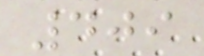409
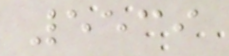5539
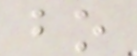bo
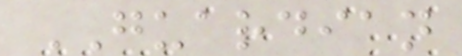GUARDIAN
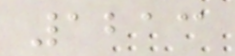1213
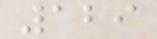129
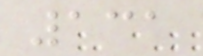131
